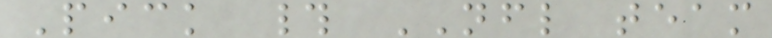Pick # NFL team
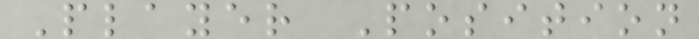Player Position
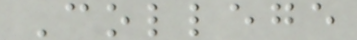College
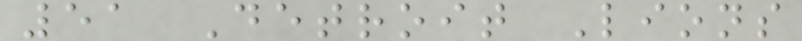51 Detroit Lions
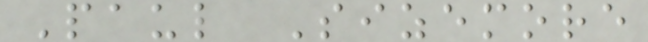Paul Sizemore
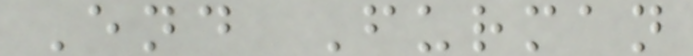End Furman
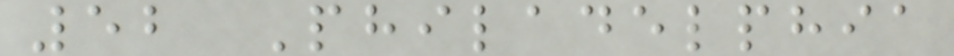52 Philadelphia
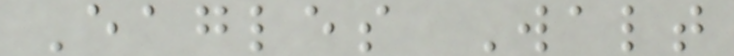Eagles Walt
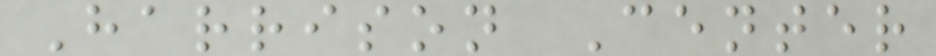Harrison Center
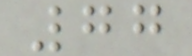77
